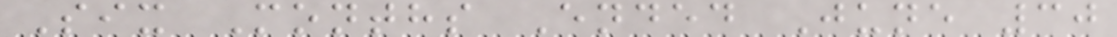Six Months Ended June 30
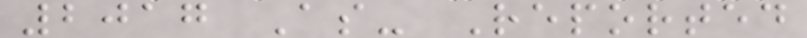2017 As- Reported
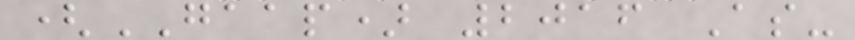(GAAP) 2016 As-
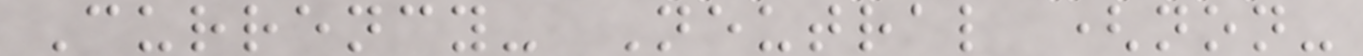Currency- Neutral (non-
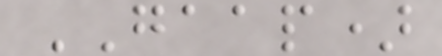GAAP)
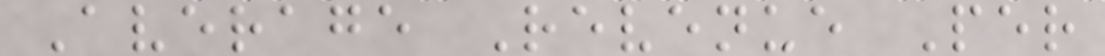Average Revenue Per
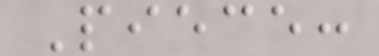Piece:
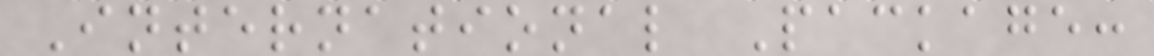International Package:
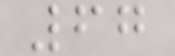67
